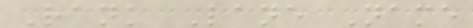Rank Lane Name
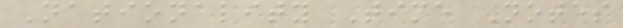Nationality Time Notes
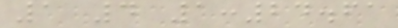1 4 1:24.61
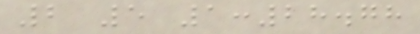2 5 1:28.78
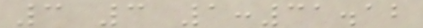3 3 1:31.12
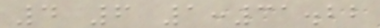4 6 1:31.22
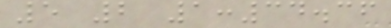5 2 1:34.36
